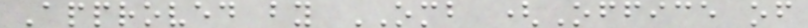Approved by OMB (Office of
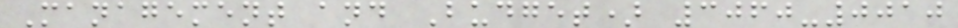Management and Budget) 3060-0010
